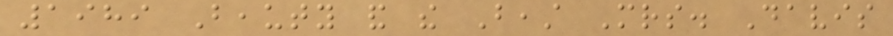1989 Beauty and the Beast Mrs. Davis
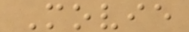Movie
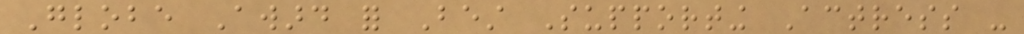Globe Award for Best Supporting Actress -
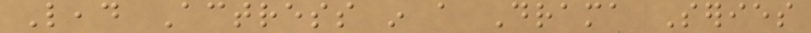Lead Actress in a Drama Series
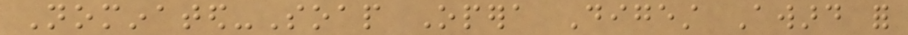Nominated-Soap Opera Digest Award for
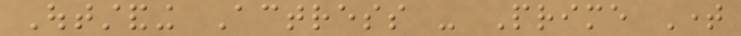Outstanding Actress - Prime Time
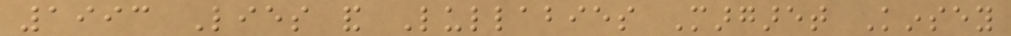1993 Lies and Lullabies Margaret Kinsey
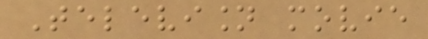Television movie
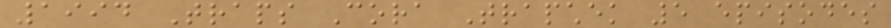1994 Traps Cora Trapchek 5 episodes
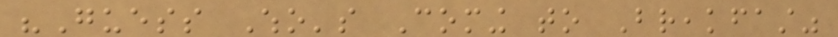"Guess Who's Coming to Breakfast"
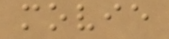movie
